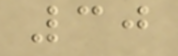30
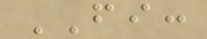FI:
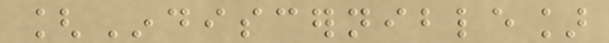[Indiscernible]
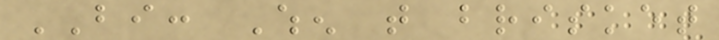BI: When that brisket
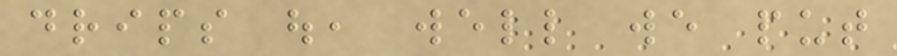drips out, well we put
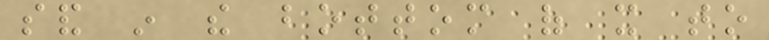sand in the bottom of it to
